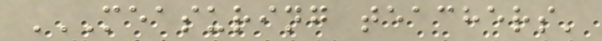MEASURING TEACHERS'
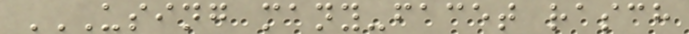USING MANY-FACET RASCH
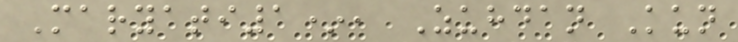Maryati1*, Zuhdan Kun
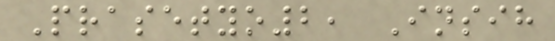Prasetyo2, Insih
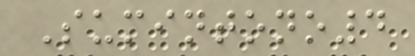Sumintono4
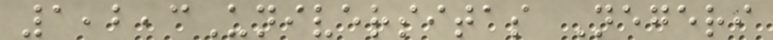1,2,3Universitas Negeri
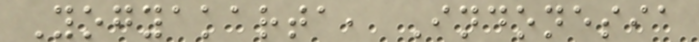Yogyakarta, Indonesia
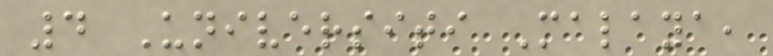4 Universiti Malaya,
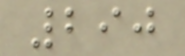290
